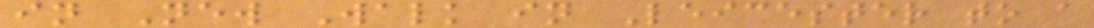in New Walk in Leicester to a
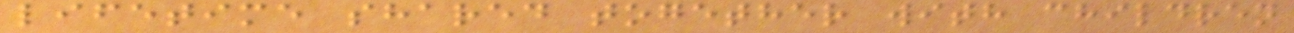lifetime shared together with children
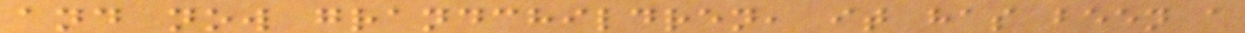and now grandchildren, it has been a
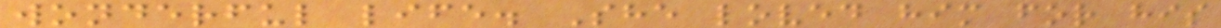wonderful life. She loved him for his
